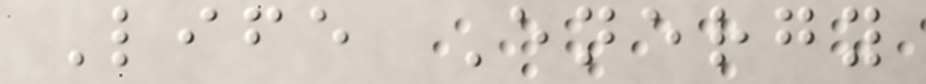Life Energy
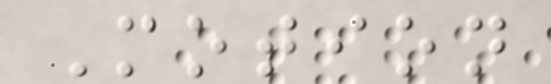Motion
